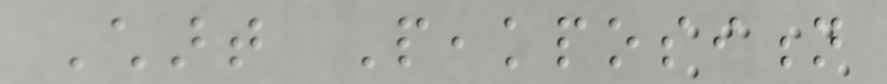Chart Peakposition
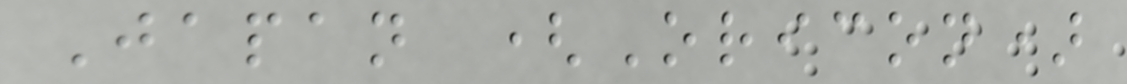Japan (Oricon)
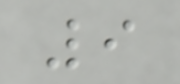9
